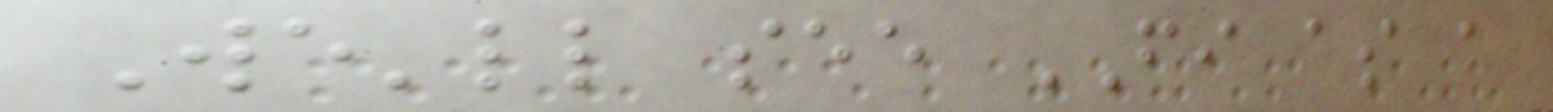We'll see FI as a
